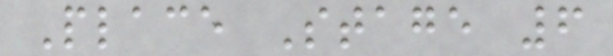Place Stage 6
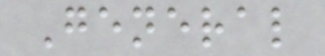General
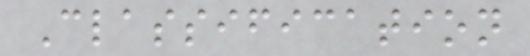Classification
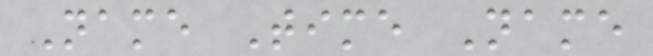Name Time Name
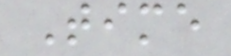Time
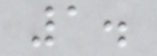1.
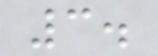3.
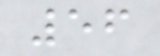56
